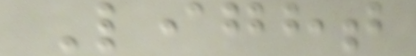Light
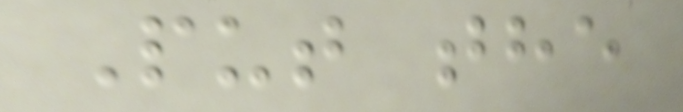Put the
